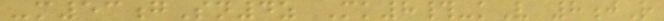-m53gSn4z Mk8#-kV 8jR
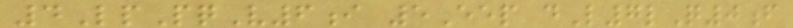4LpPqV6i 5Eep dL7lQ0f
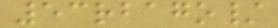53rbago/
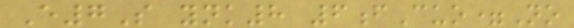E7S ynk8 6fCuo=No
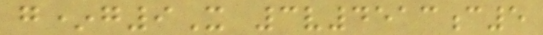g*g9X 3v4513c5
